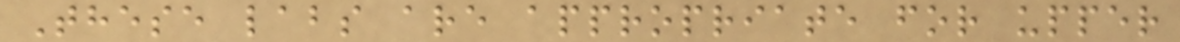These labs are appropriate for upper
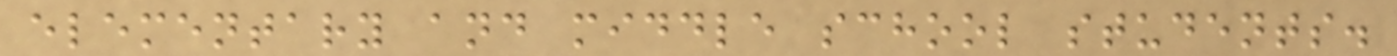elementary and middle school students.
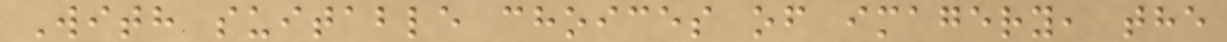With suitable choices of imagery, the
